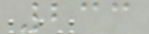233
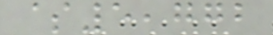$5,772
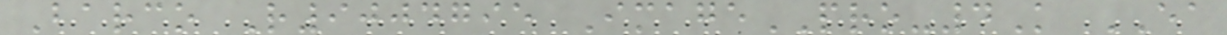Barco R9004795 ImagePRO-4K EA
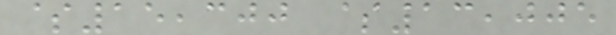$15,300 $13,005
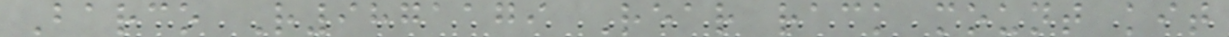Barco R9871179 Rear rack mount kit
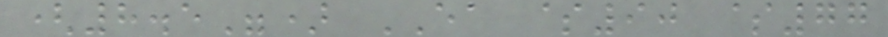(8.5") EA $90 $77
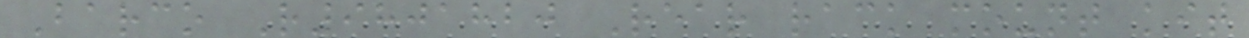Barco R9801820 Rear rack mount kit
